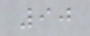90
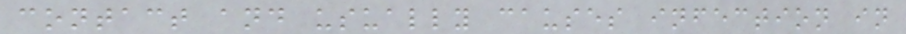contact and usually causes infection in
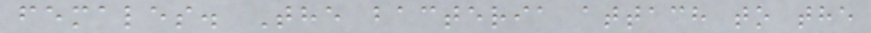females. The bacteria attach to the
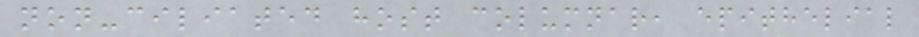non-ciliated host columnar, epithelial
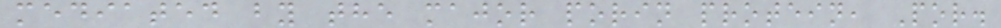mediated by the major porin protein, Por.
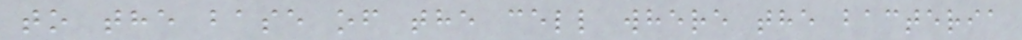to the base of the cell where the bacteria
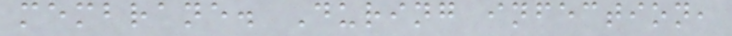membrane. During infection,
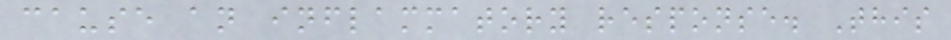cause an inflammatory response. This
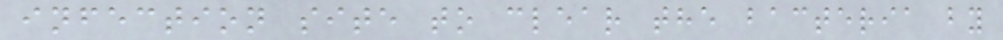infection site to clear the bacteria by
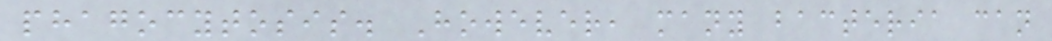phagocytosis. However, many bacteria can
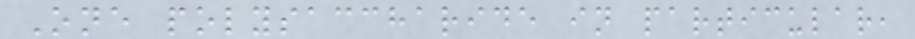One polysaccharide in particular,
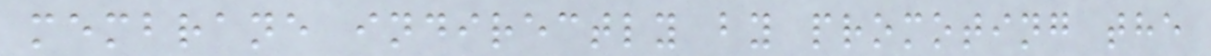membrane indirectly by promoting the
